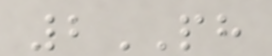2PH
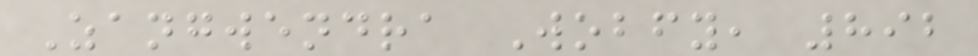Zangwendra Wobfy, 892
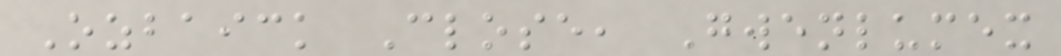Ozbaick Close, Gwenlumex
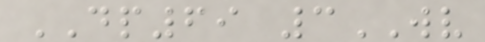DP69 3WV
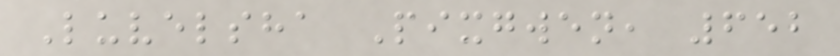Luvelsha Pixgwen, 652
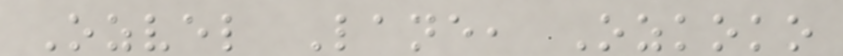Ozvel Lane, Ozkoko
